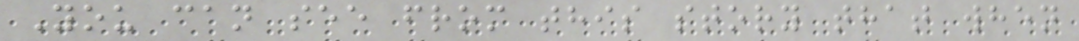You can see from this story that when
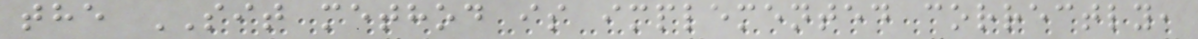the SIT method is implemented correctly,
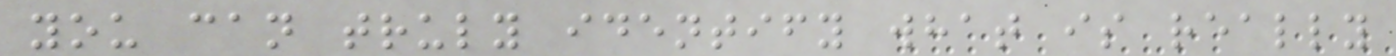you can truly identify what is really
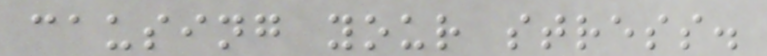causing your stress.
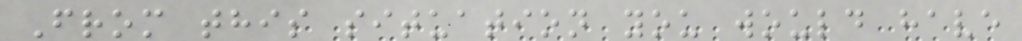From this situation you would have
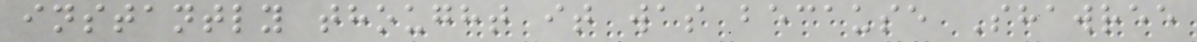instantly thought it was because Shawree
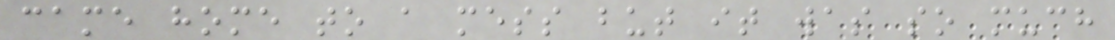came home to a mess but it was so much
